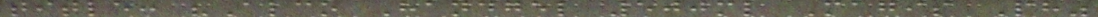title: "Alco Handgel 500ml Magis Ph"
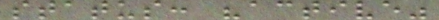status: "active"
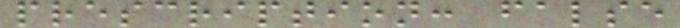prescription: false
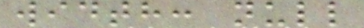width: null
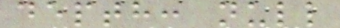depth: null
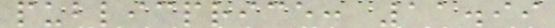publicprice: 11.99
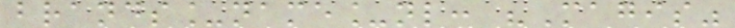brands_name_nl: "Magis"
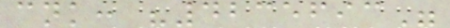cnk: "4235693"
